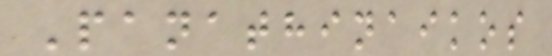Panathinaikos
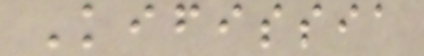Kifissia
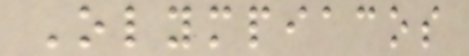Olympiacos
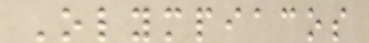Olympiacos
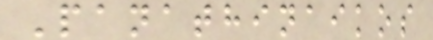Panathinaikos
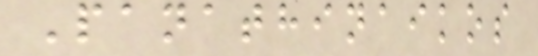Panathinaikos
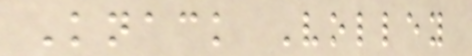Knack Volley
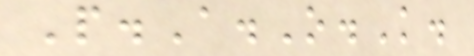P.A.O.K.
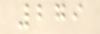279
